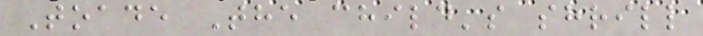Toade The child's shrill
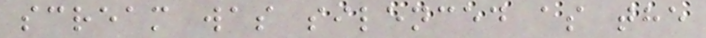scream was silenced as the
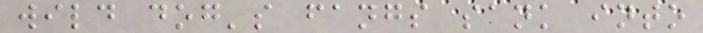wild dog's fangs sank into
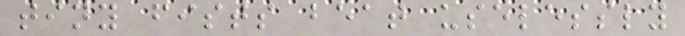tiny fists beat uselessly
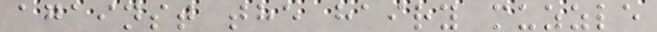against the hairy muzzle
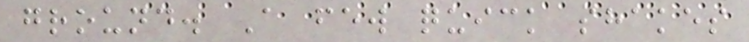ground. A few quick shakes
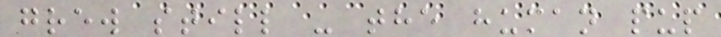grew still - the human pup
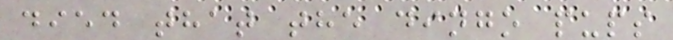died that the dingo pups
